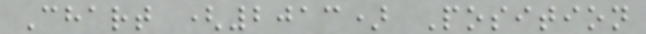Chart (2013) Position
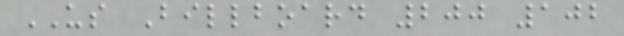US Billboard 200 102
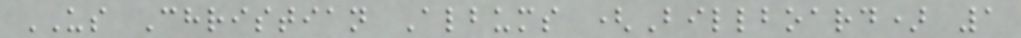US Christian Albums (Billboard) 1
